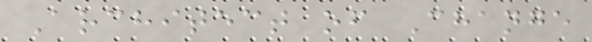Architect of Change
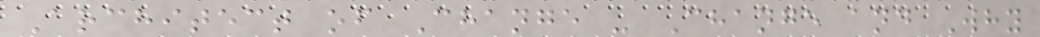Architect of Change - Change and Why
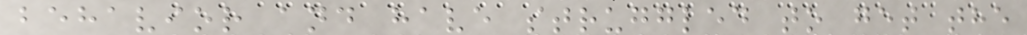behavior and have struggled to get the
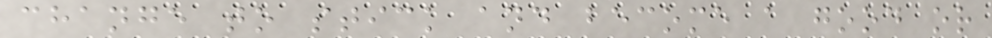change to stick and become a good or
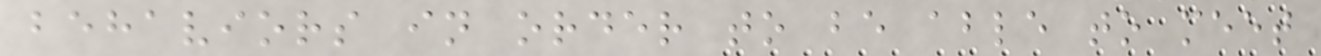behaviors in order to be able to meet
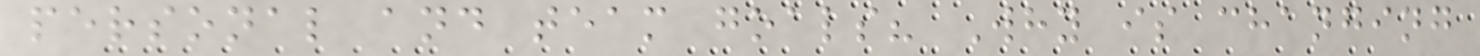personal and team goals? Why is changing
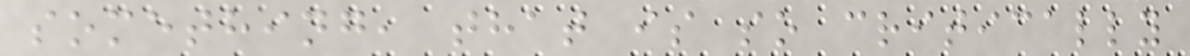something, that is so critically
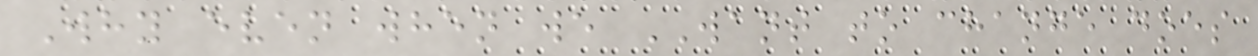Why even when we WANT to change does
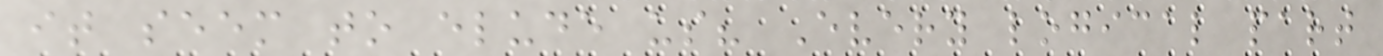it seem to elude us? Every logical part
